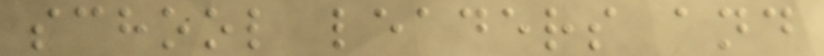school leaders and
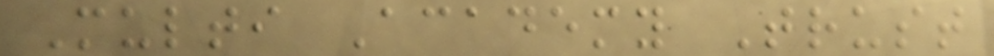Multi Academy Trust
